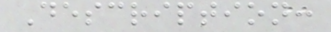Description:
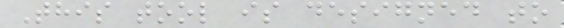This tool is designed to
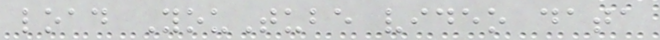load YouTube video data
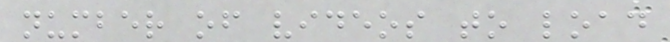number of videos to load
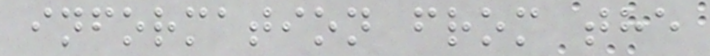information from the
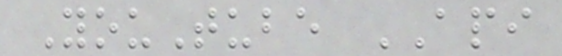YouTube API
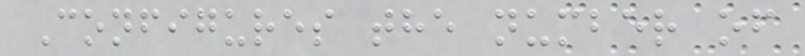Configures the number of
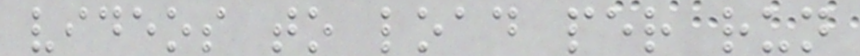videos to load per run
